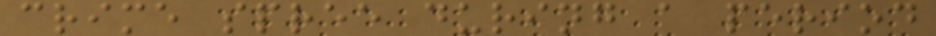crime spree during a period
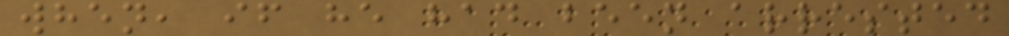when, if he had been arrested
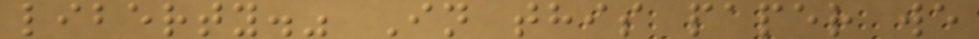liberty." In this paper we
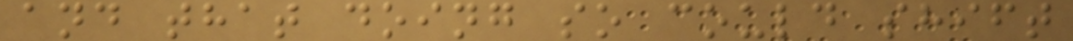and that doing so could shift
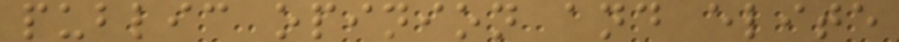public opinion and elite
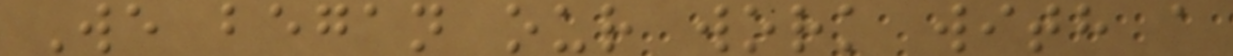We began our work with a
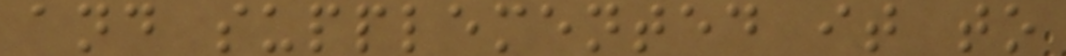and supplemented it to
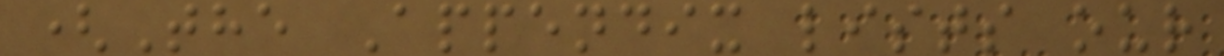(The Appendix lists our
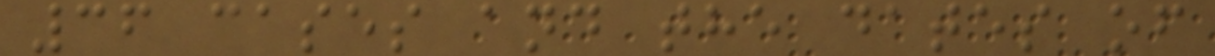36 cases and the dates of
